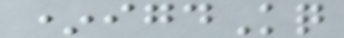*igdKq
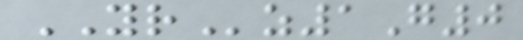YRz1G0
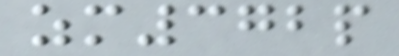zm372p
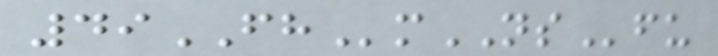49FHmNSfu
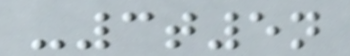-3t5n
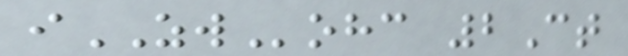iZWohc 2Ct
